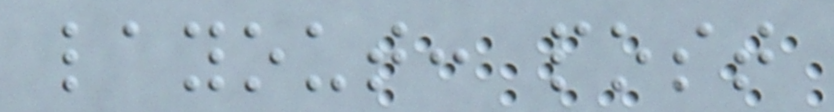layout: post
